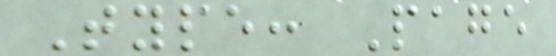Type: Page
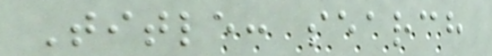Title: search
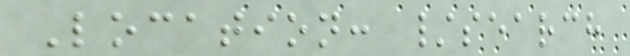Location: /search
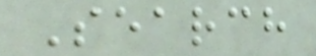Search
